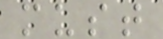must
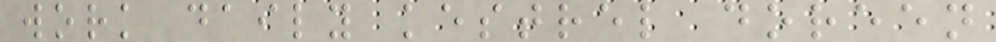work daily kestrel doreen
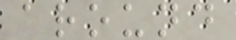around
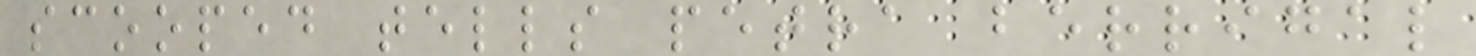scooped tells petra berrigal
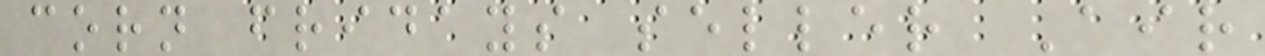corn fridays seller Air
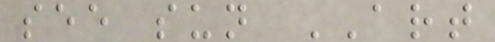see sun ART
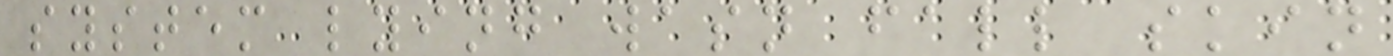system lying wasn fall skin
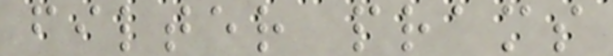filter prams
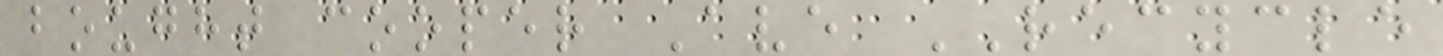bought cooper Ave RECYCLE
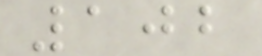102
